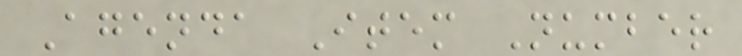Agenda Item Number
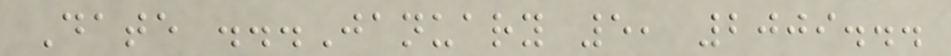Date ...January 5, 2009...
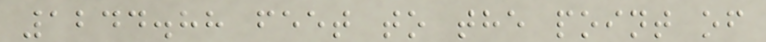1244.88 feet to the point of
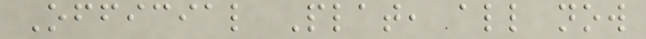Official Plat, all now
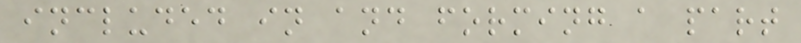included in and forming a part
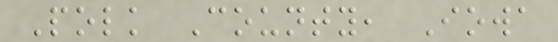Polk County, Iowa
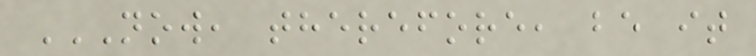NOW, THEREFORE, BE IT
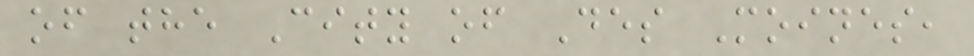of the City of Des Moines,
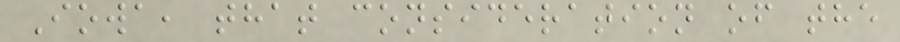Iowa, that consideration of the
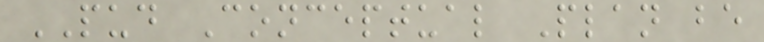PUD Conceptual Plan be
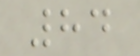84
